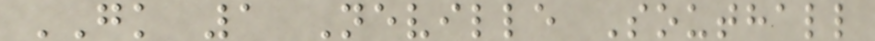GK 1 Neville Southall
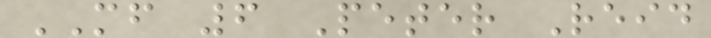MF 6 Peter Reid
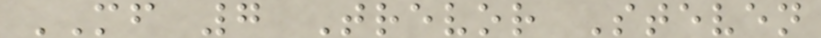MF 7 Trevor Steven
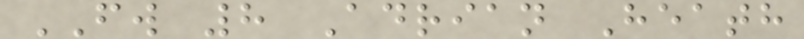FW 8 Adrian Heath
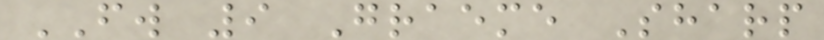FW 9 Graeme Sharp
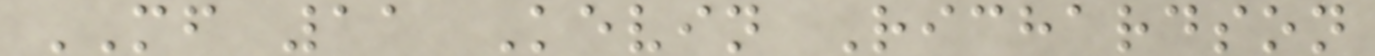MF 11 Kevin Richardson
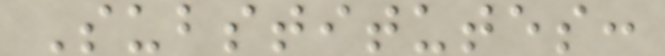Substitutes:
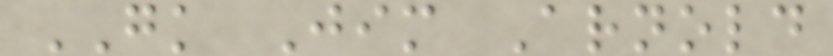GK Jim Arnold
